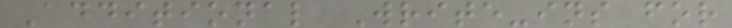Additional Write-ins for
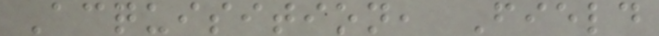Acquisition, Field
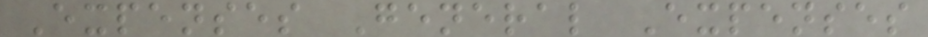Expenses General Expenses
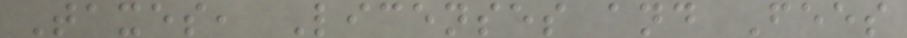Taxes, Licenses and Fees
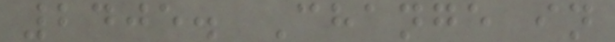2405. Change in
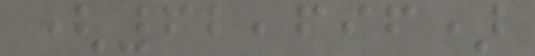(62,696)
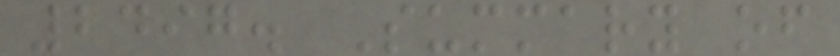2497. Summary of
